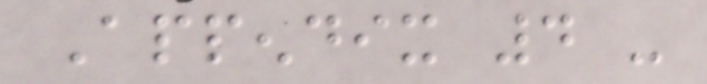Appendix 4 -
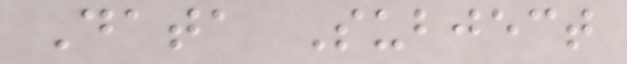Data Subject
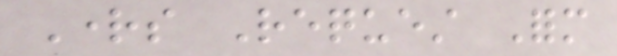Rights Request Form
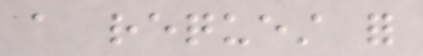a request for
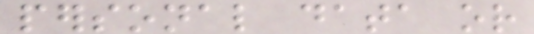personal data or
